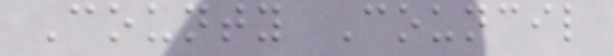County Council
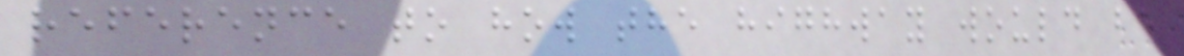reference to how the highway would be
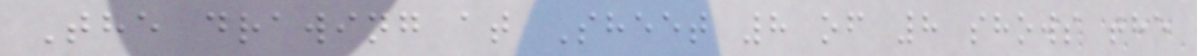The drawing at Sheet 8 of 8 shows the
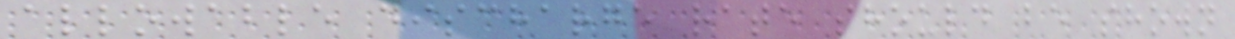allowable discharge rate should be shown
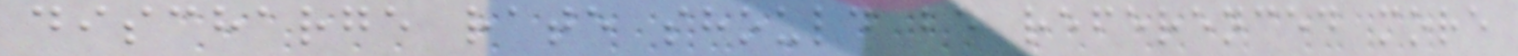discharge rate should be referenced more
